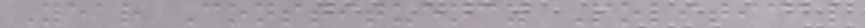Year Constituency Political
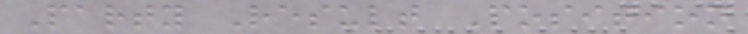Party Result Position
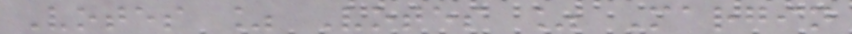Votes % Votes % Margin
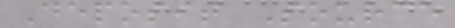Deposit Source
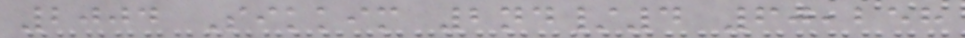2004 Sikkim 2nd/4 60,258
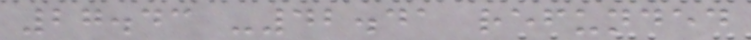27.43 -42.41 refunded
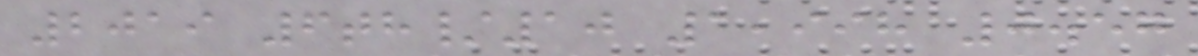2019 6th/10 1,998 0.57
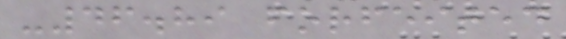-46.89 forfeited
